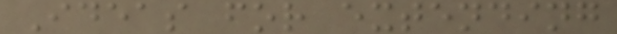Ideas for extending
